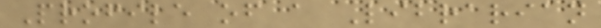Profile of a Librarian
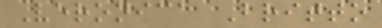Veronica Britto
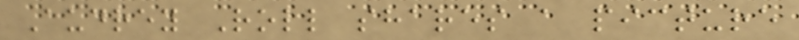Audrey Roll shares a picture
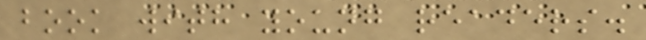book with young readers.
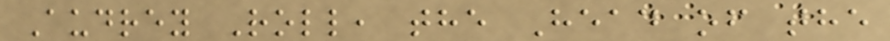Audrey Roll, the Head of the
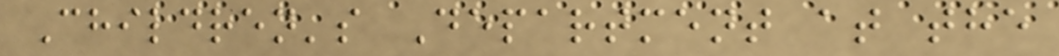Children's Department at the
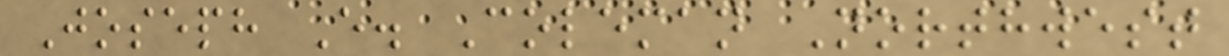Joseph E. Coleman Northwest
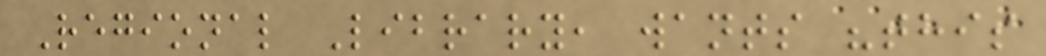Regional Library, wants "this
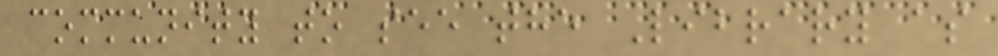community to see the Library as
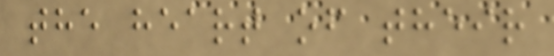the heart of their
